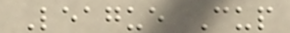League Cup
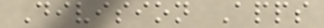Division Apps
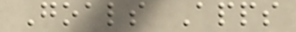Goals Apps
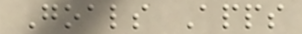Goals Apps
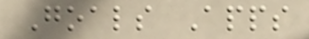Goals Apps
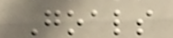Goals
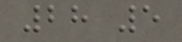28 5
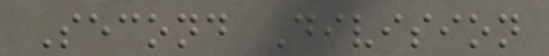Second Division
